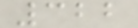322
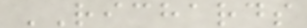RICHARDS
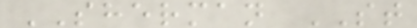SHERMAN ST
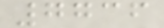7736
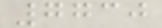7730
